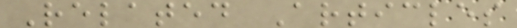Related Articles
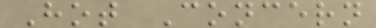Hot Concern
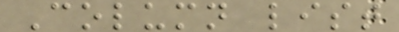Column list
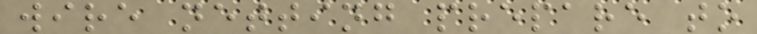wire netting prepare to
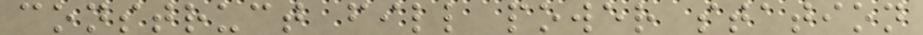construct fill power station
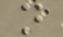n
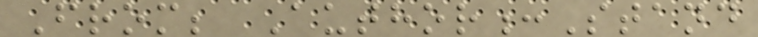From; Author:Stand
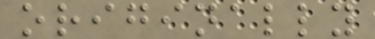originally
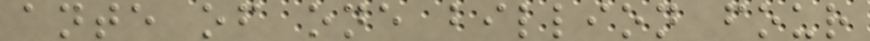ante of one billion four
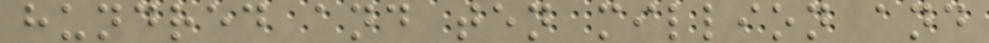hundred and ten million and
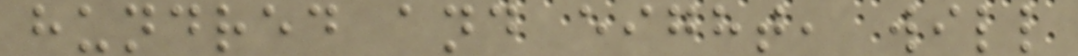hundred and eight, will
